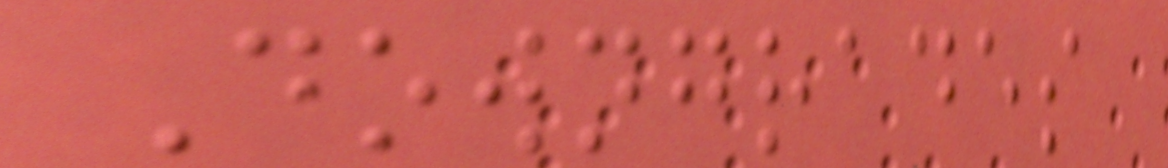Downgrades
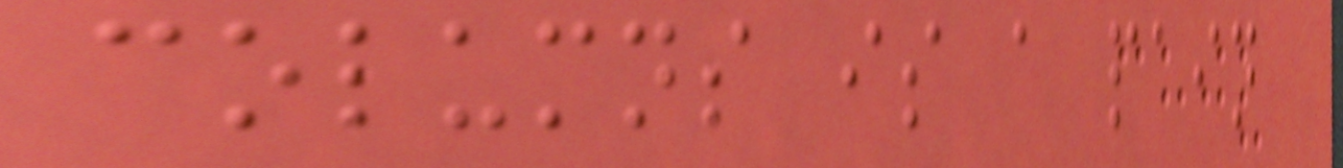columns is a pain
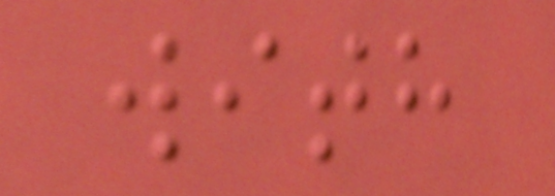with
